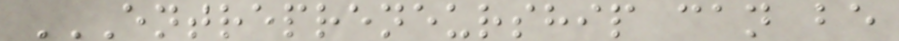ENTREPRENEURSHIP CAN BE
